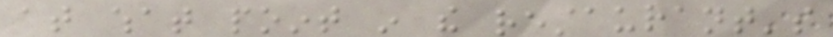at what point in the restaurant's
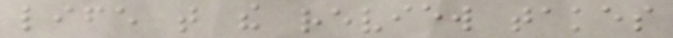life that the review takes
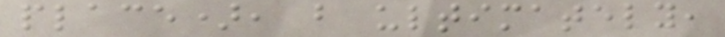place), but ultimately,
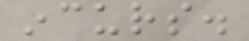incurs.
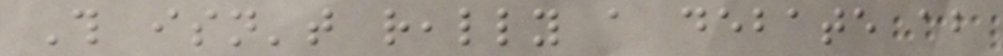This isn't really a debate about
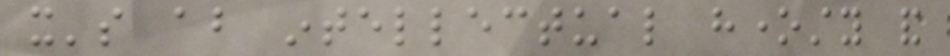it's about intellectual honesty and
